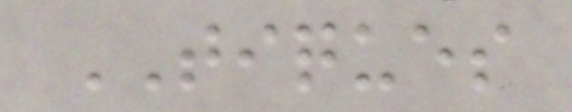TIQUES
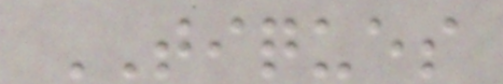TIQUES
